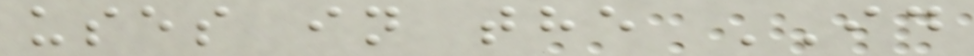uses in the ID
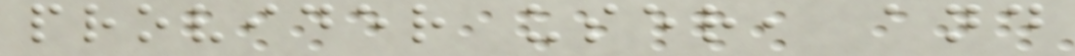provider user, and
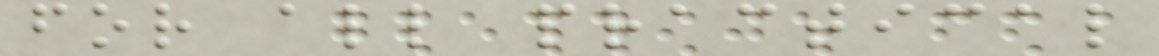for all practical
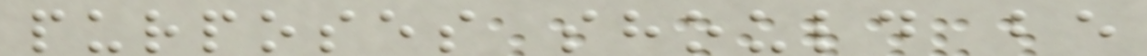purposes should be
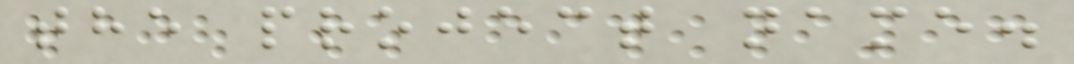the project name.
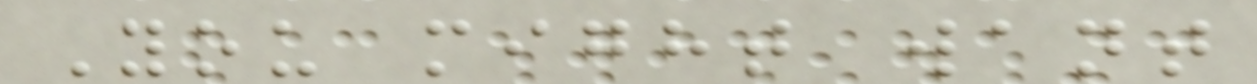You might want
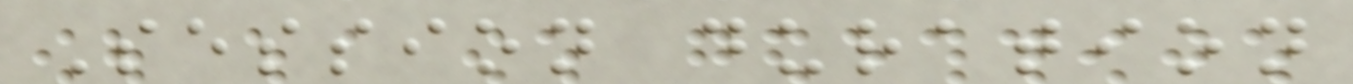Session duration
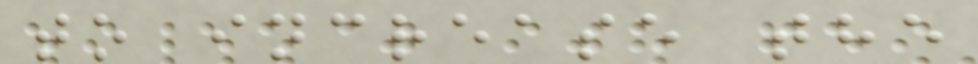to increase the
